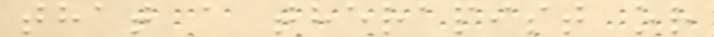that a therapist or
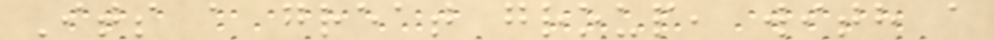Its a great group, with a
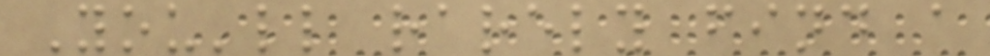You'll rarely find a
